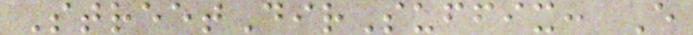StreetDirSuffix: E
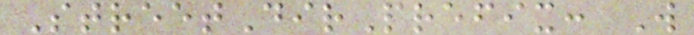StreetDirPrefix: W
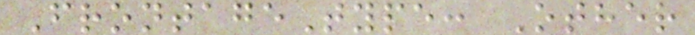FrontageType: Other
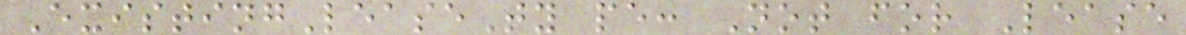ExistingLeaseTy pe: Not for Lease
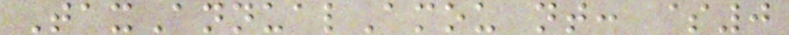TaxAnnualAmou nt: $0
